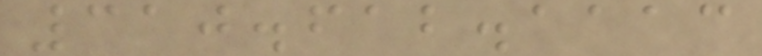310.612.1113
